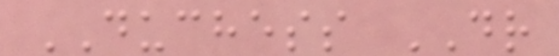DUCHESS DR
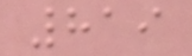819
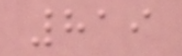819
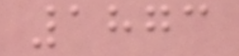1873
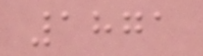1871
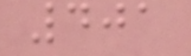401
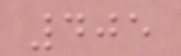405
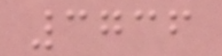3736
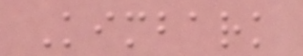Kimbark
